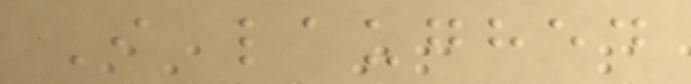I laughed
